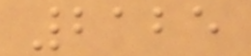2125
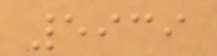5939
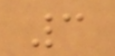3
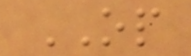OP
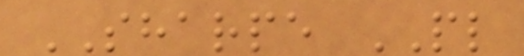SHARPE PL
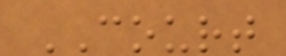COURT
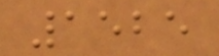1525
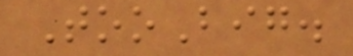TooBig.
